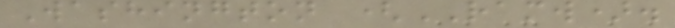Washington (RAMW).
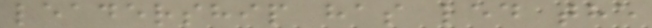leadership has led the
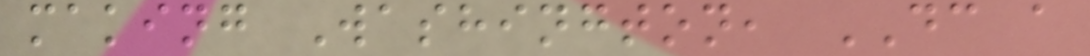making Washington, DC a
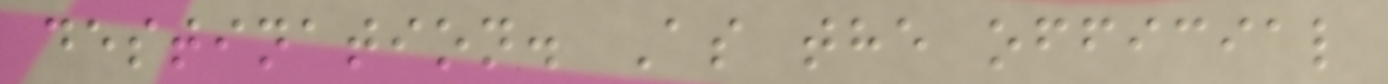destination. As the official
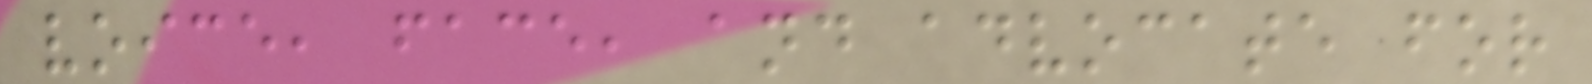voice, face, and advocate for
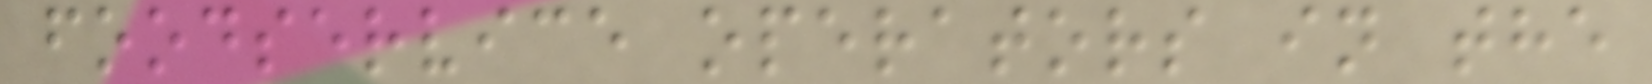foodservice operators in the
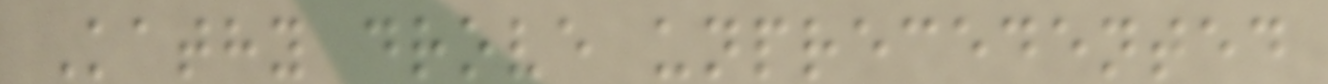Kathy drove unprecedented
